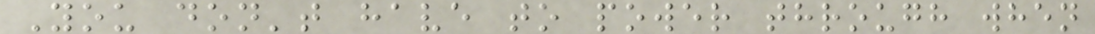You don't have to power through when
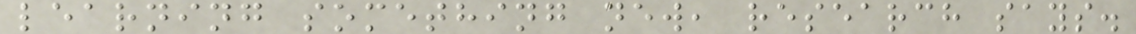learning something new, research says.
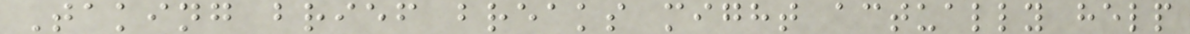Taking brief breaks might actually help
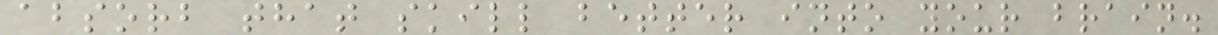absorb that skill better into your brain.
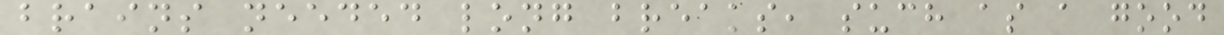brains needed long breaks, such as a good
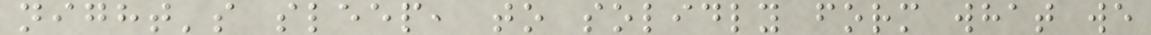night's sleep, to solidly form what we
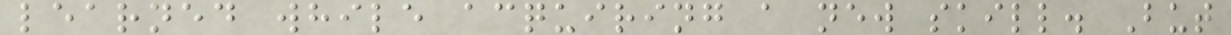learned while acquiring a new skill. But
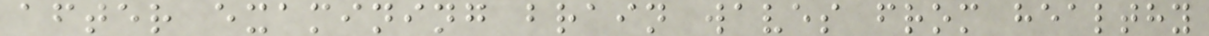after examining brain waves from healthy
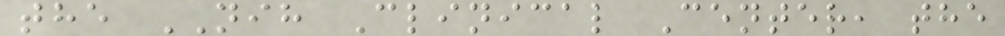the NIH Clinical Center, the
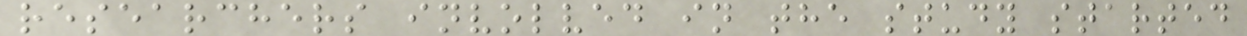researchers involved in the study started
